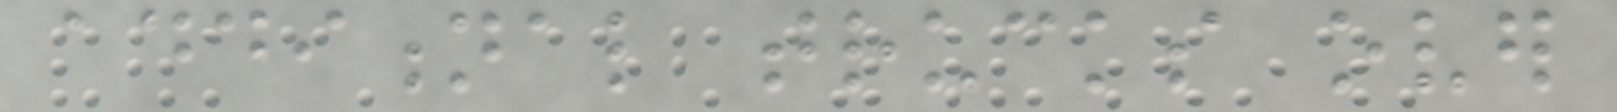additional trucks over
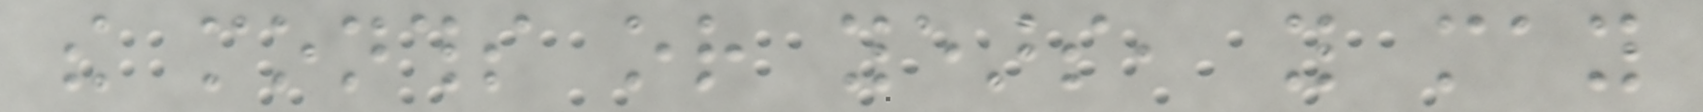the months or years, you may
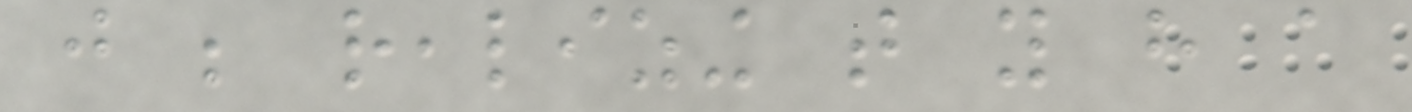just be realizing that you have a
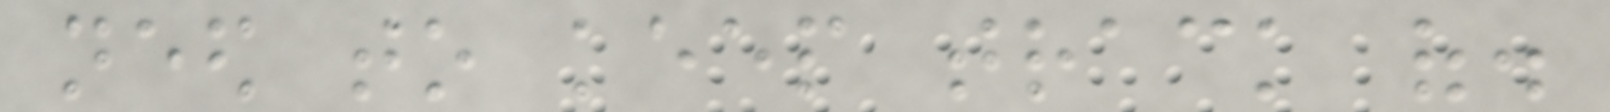need to keep track of.
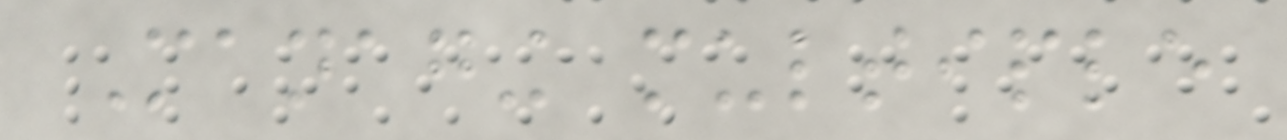Managing multiple
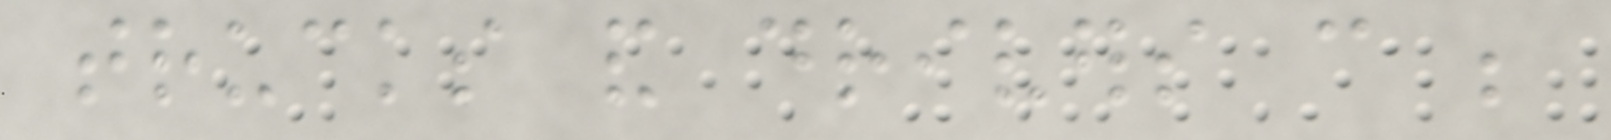trucks and drivers can be
